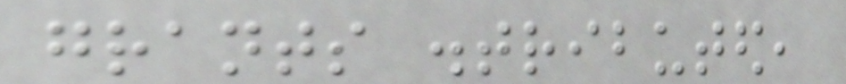grants distributed,
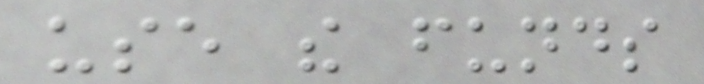use the funds
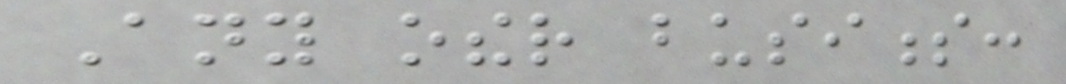Any other business:
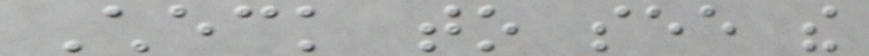Check to see the
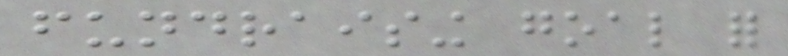fundraising goal for
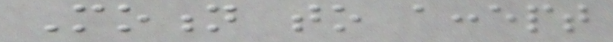Motion to accept
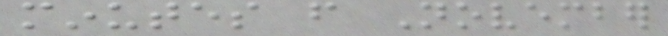minutes from November
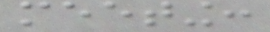meeting:
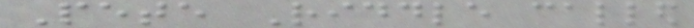Pete Riddle called
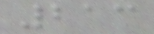213
